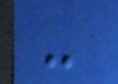-
